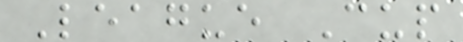League Cup
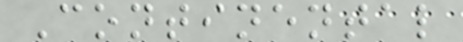Continental
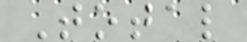Total
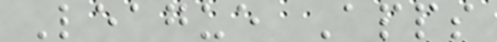League Apps
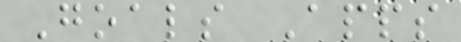Goals Apps
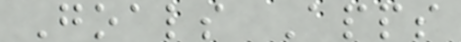Goals Apps
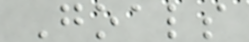Goals
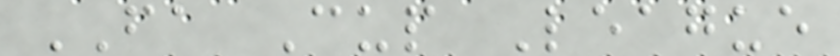FA Cup League
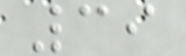39
